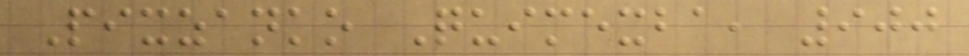Pixzanko Quimexba, 900
